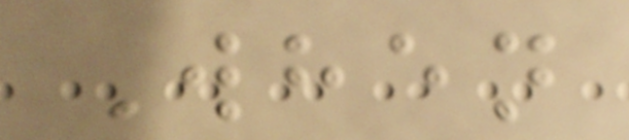When
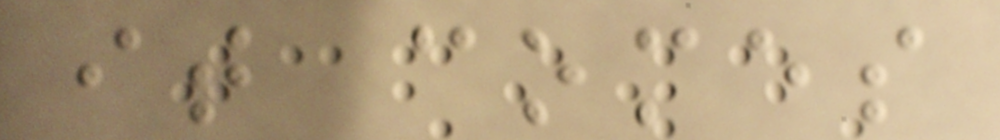it comes
